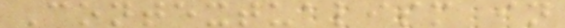Contextualism in
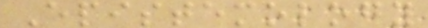Epistemology
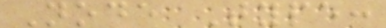Node Type:
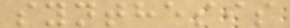synthesis
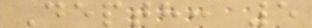Depth: 5
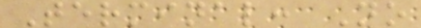Terminal: No
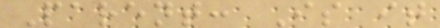Parent: Is it
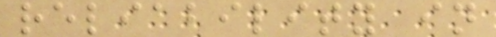reliability in
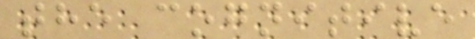the cognitive
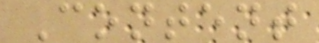Content
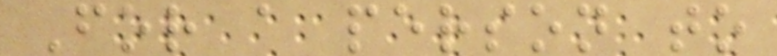For a person to
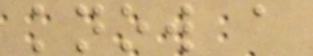know a
